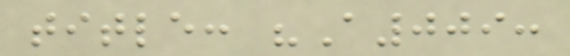title: "A009:
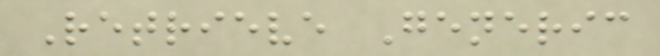Retrieve Generic
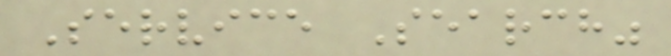Service Search"
